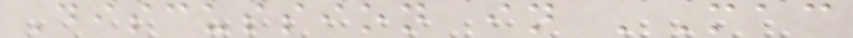Discussion in 'Mac
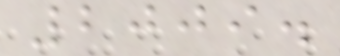2009.
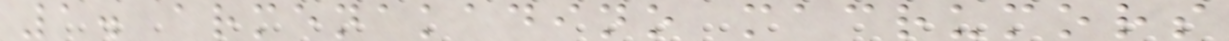1. armenakadino macrumors
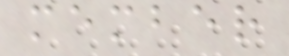member
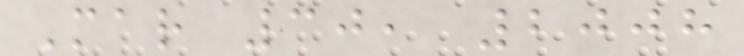Mar 30, 2008
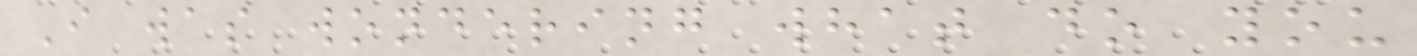I was wondering what do you
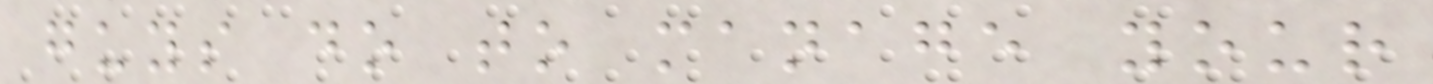guys do to manage your
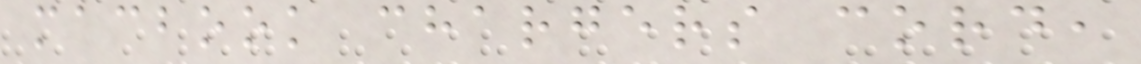macbook chargers cord,
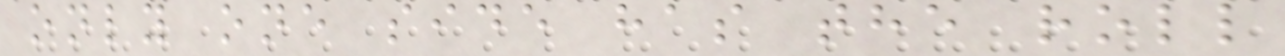only one side has the roll
